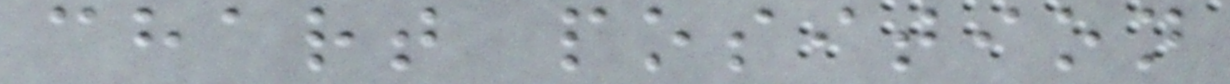chart position
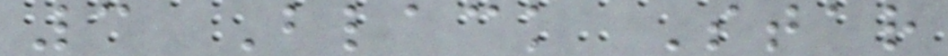3 Black Star
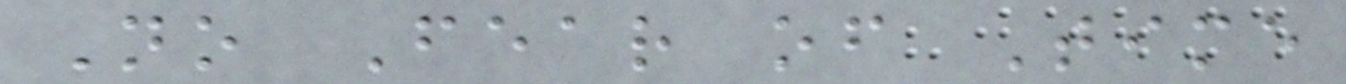No Fear of Time
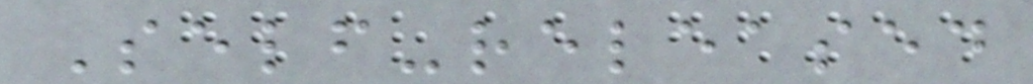Self-released
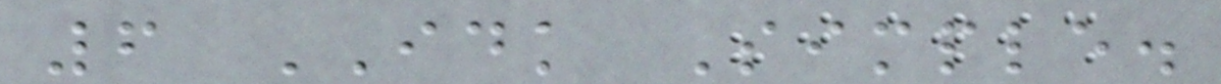6 IDK Simple.
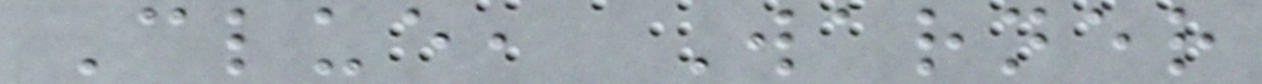Clue, Warner
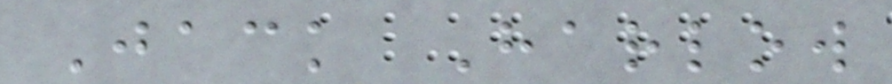Jack Harlow
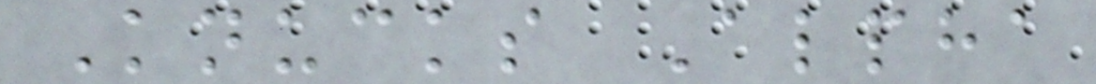Knucks Alpha
